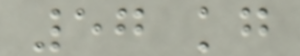57 kg
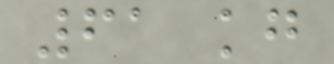61 kg
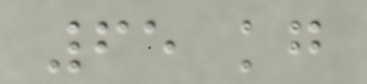65 kg
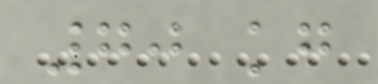70 kg
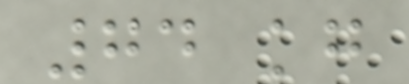74 kg
